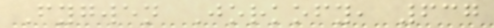Fygwen Jorkofy, 637
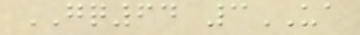GQ64 3UA
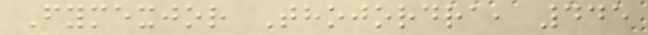Fymexjor Thojordra, 445
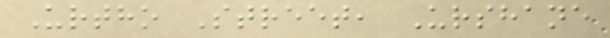Urtho Street, Urshane
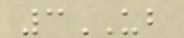3UB
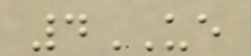4UE
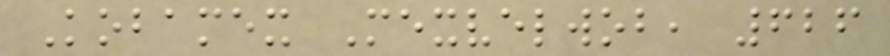Kobamex Mexvelwob, 626
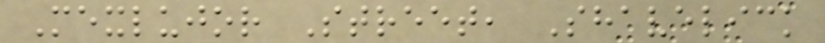Mexlujor Street, Shavelick
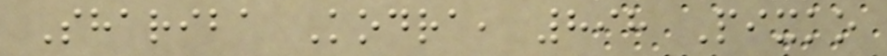Shariba Kodra, 898 Pixko
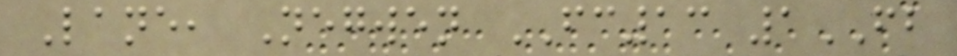Lane, Negwen FC13 1FB
